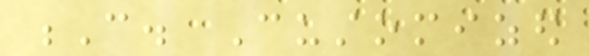C. Customized
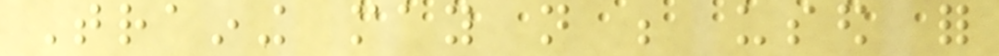Training may not be used for
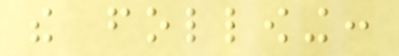the following:
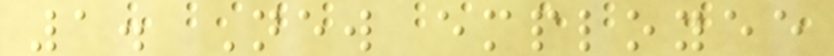1. New employee
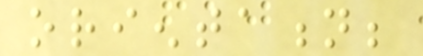orientation;
